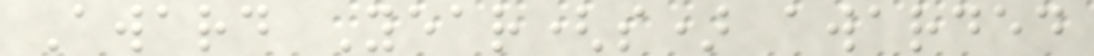Award Year(s) awarded
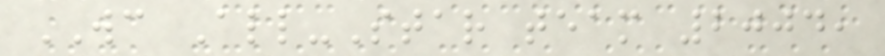WC All-Star team 2004,
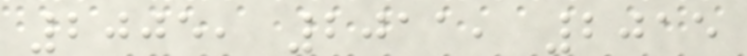2005, 2011, 2015
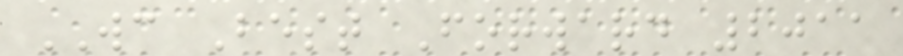WC Best Forward 2011
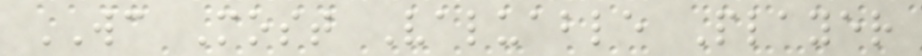WC Most Valuable Player
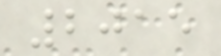2015
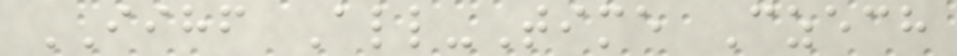IIHF All-Time Czech
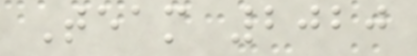Team 2020
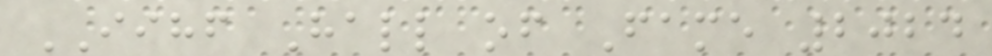IIHF Hall of Fame 2024
